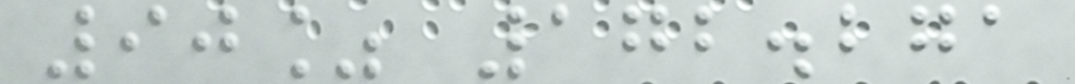90% 172.271
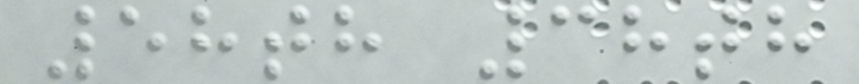58th 38th
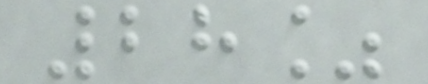28%
